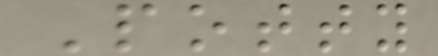Potty
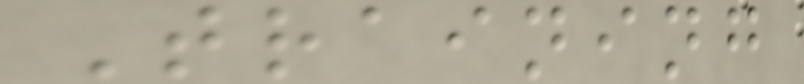Training
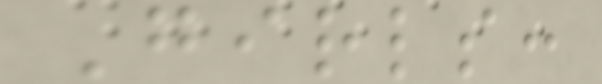Girls:
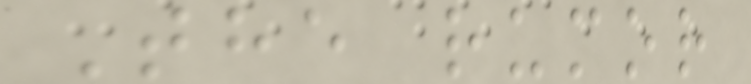The rumor
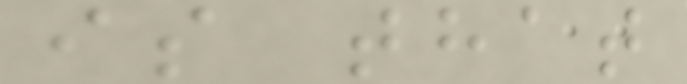is that
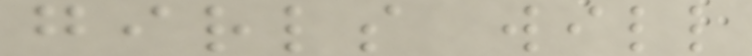girls will
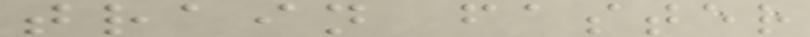train faster
